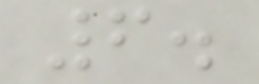6.
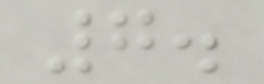7.
